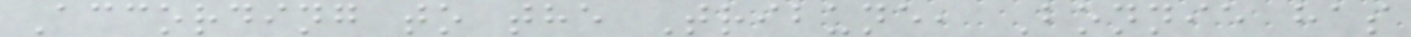According to the Tribune, Bonnie has
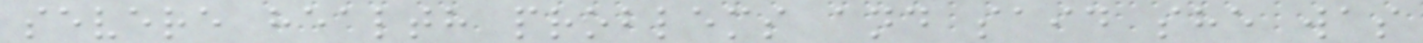severe health problems and said she was
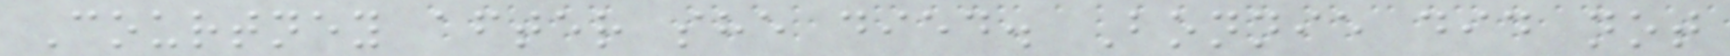Courtney after she died. Bonnie did not
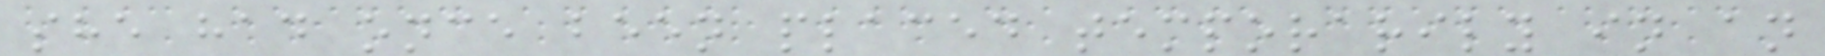she had once been placed temporarily in an
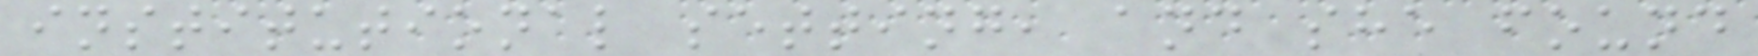institutional setting, and she found
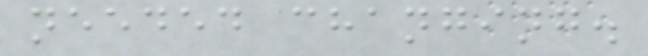needed changing.
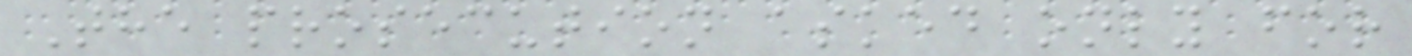The prosecution asked only for
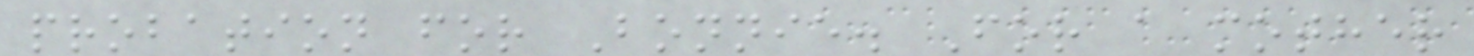probation for Bonnie. For a mother
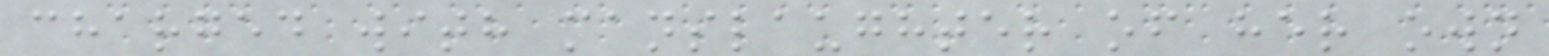charged with manslaughter of her own
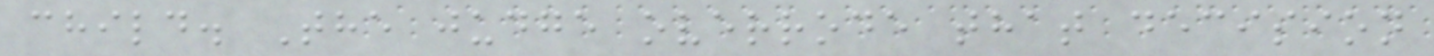child. The judge overrode that decision
